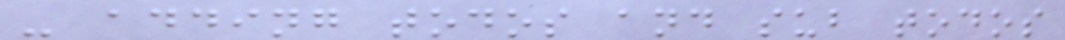- adding todos and sub todos
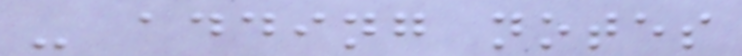- adding notes
